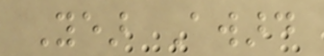Year Award
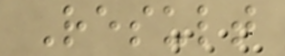Result
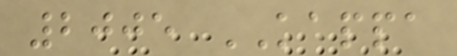2005 KAPPA
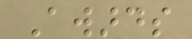Awards
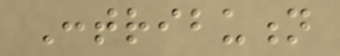Contribution
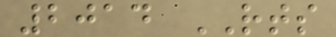2014 RTS
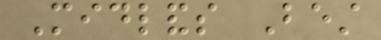Midlands Best
